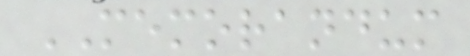MEMORANDUM
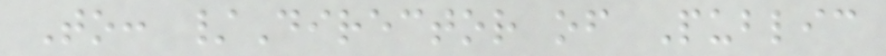To: /Director of Public
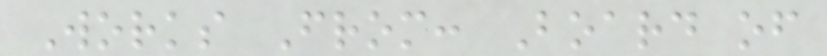Works From: Board of
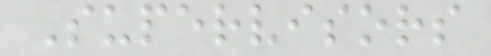Supervisors
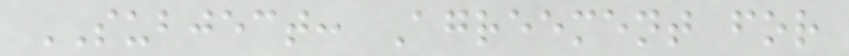SUBJECT: Agreement for
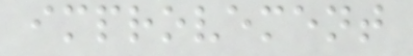improvement
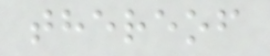thereof
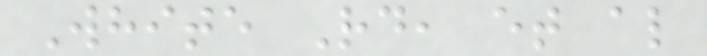White Rd, et al
